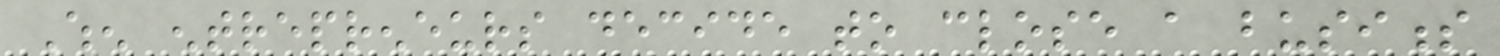When entrepreneurs decide to close a business
